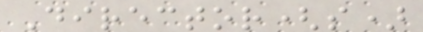Director(s)
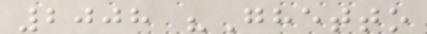2008 "Ghetto
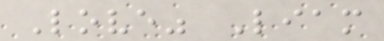Love" Liam
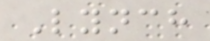Lynch
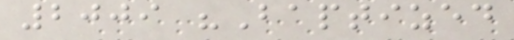2009 "Baptized
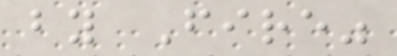by Fire"
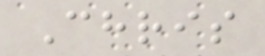Chris
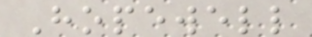Hopewell
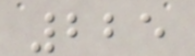225
